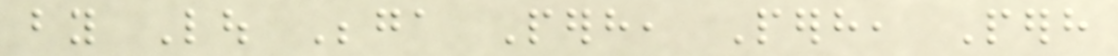by Lou Bega Perhaps, Perhaps, Perhaps
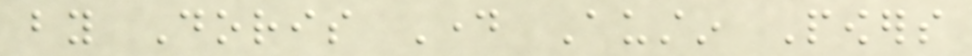by Doris Day Austin Powers
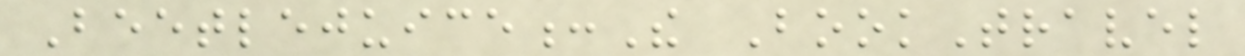Beetlejuice:The BookTravel
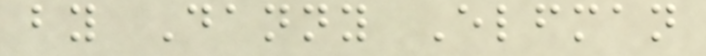by Danny Elfman
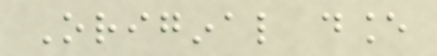Original dance
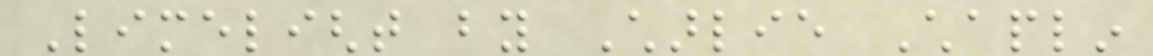Limelight by Charlie Chaplin
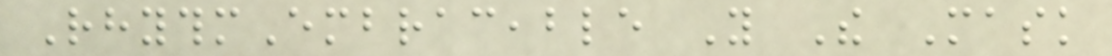RhythmEmbraceable You The Mask
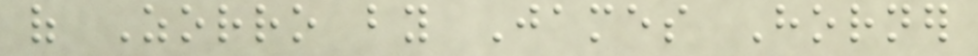of Zorro by James Horner
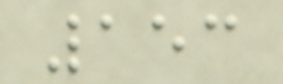153
